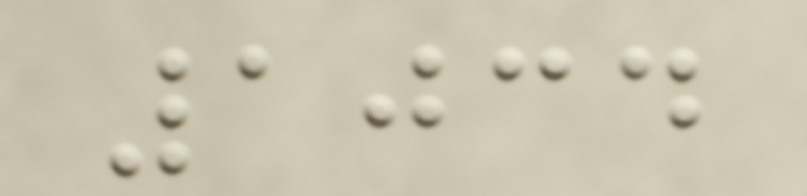1034
